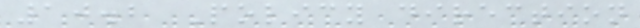10.2 Policy direction
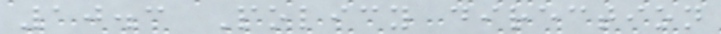10.3 Policy direction
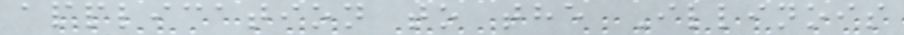application to the Illinois
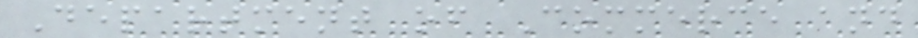Department of Commerce and
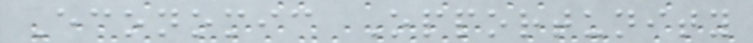Economic Opportunity
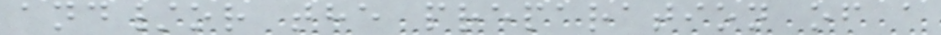and/or the preparation of a
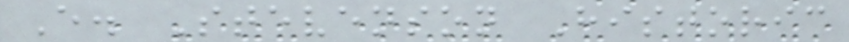E. Stevenson Historic
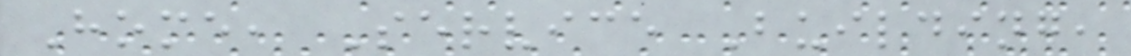Home, Service Building,
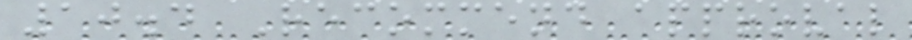10.4 Recommend approval
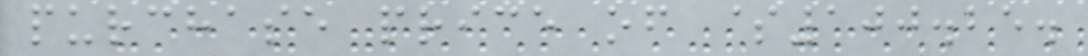purchase price of $100.25.
